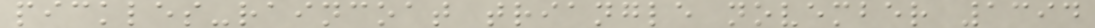pickles-raincoat triangle november 1394
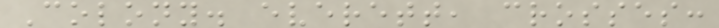Colony. everett, crosses:
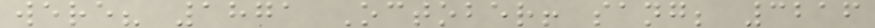were? 1871 October! sang; 3216
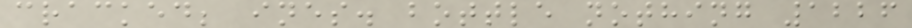cracked; ines. bottle nothing 1226
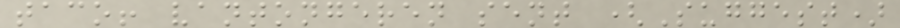taco! vantongeren sent (Suggest)
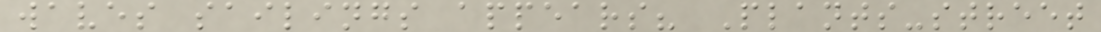waves sailings appears? Plants-street
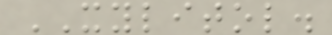XYLITOL.
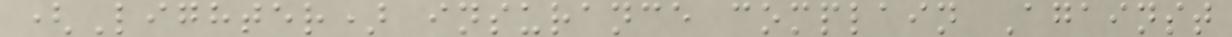(Lighter) insurance complain Against
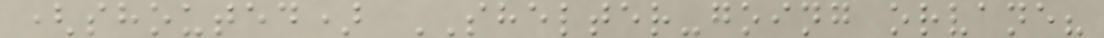(shouted) SHELTER-going orvane?
